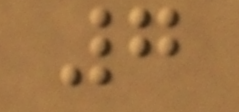7
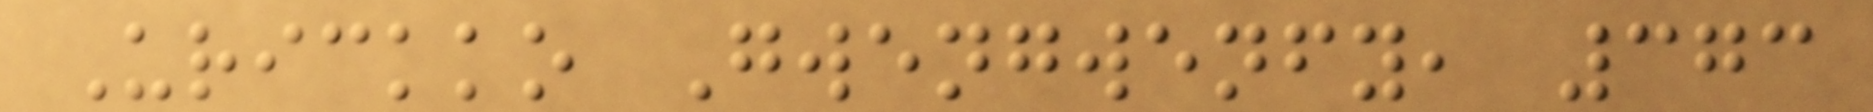Urickko Gwengwenfy, 373
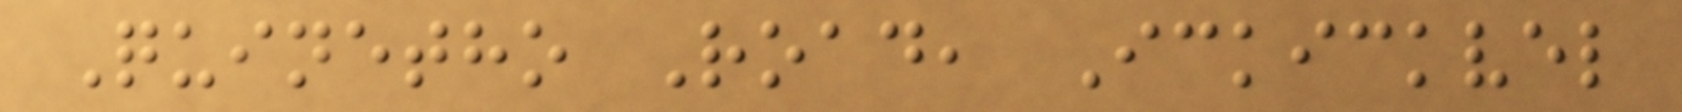Quinetho Road, Ickickvel
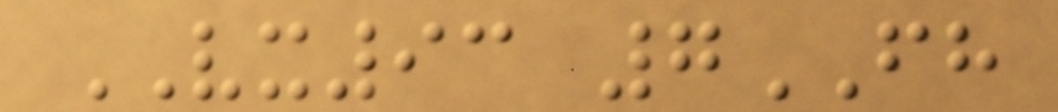VX93 7FH
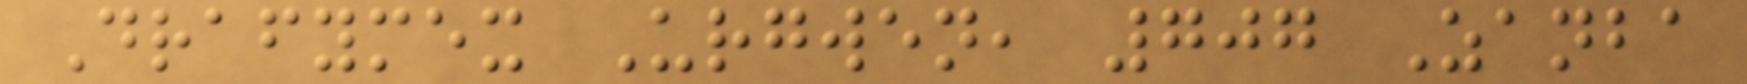Drafymex Urgwen, 707 Zanba
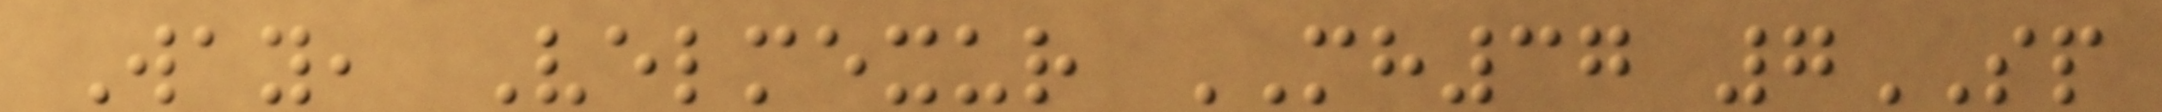Way, Velmexur MH37 7SP
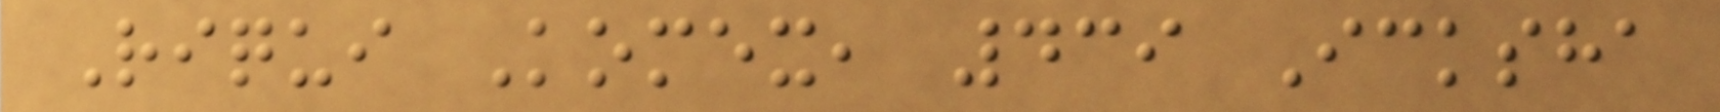Riqui Komex, 439 Icksha
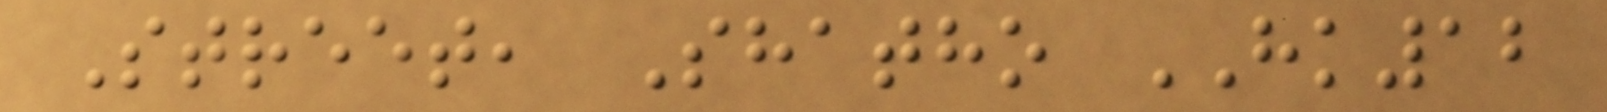Street, Shatho HK12
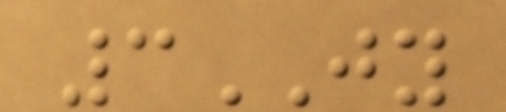3JY
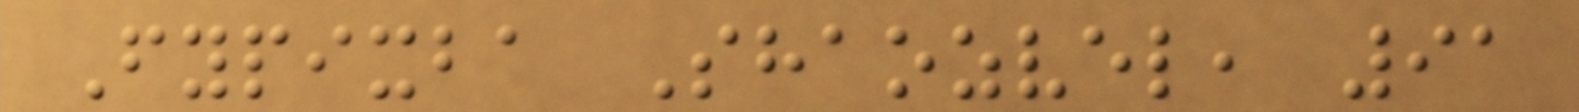Fypixba Shaozvel, 91
